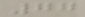77
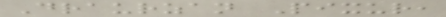Draurzan Pixur,
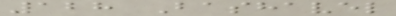128 Bashavel
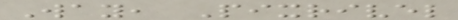Way, Pixrivel
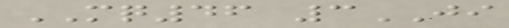MQ46 3JI
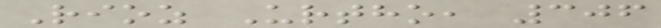Rioz Urtho, 306
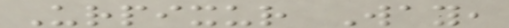Urpixur Way,
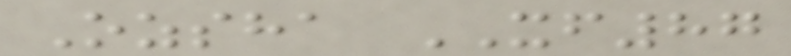Ozsha XF87
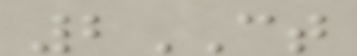2CT
